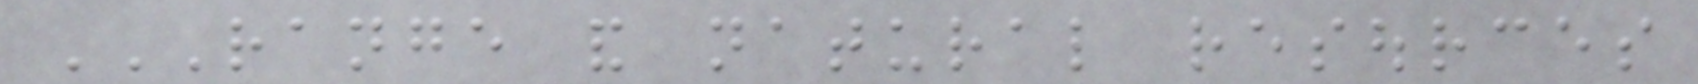RANGE AND NATURAL RESOURCES
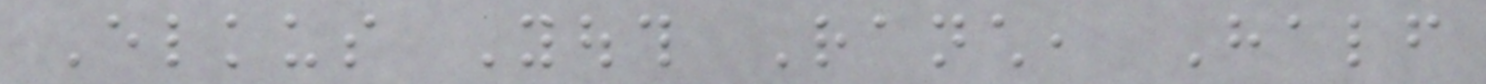Elkus Youth Ranch, Half
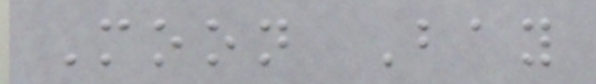Moon Bay
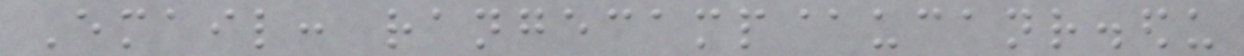Email: rangecamp@ucanr.edu
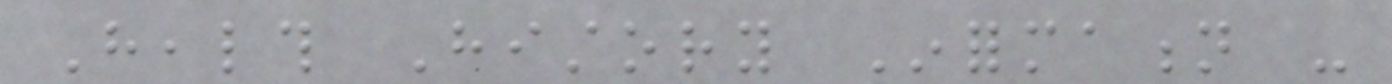Health History Information -
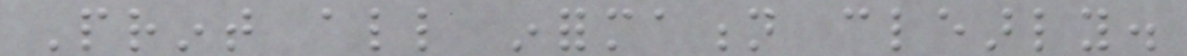Print all information clearly.
